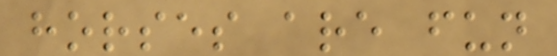horses are fun
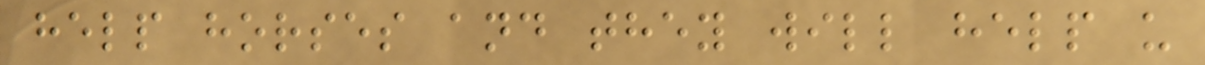help horses and they will help u
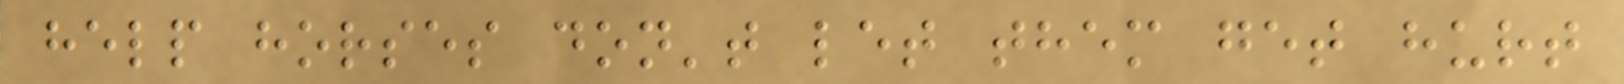help horses don't let them get hurt
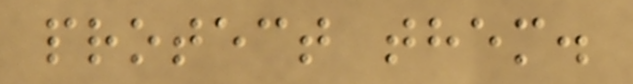protect them.
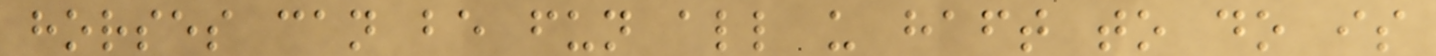horses can be fun all u haft to do is
